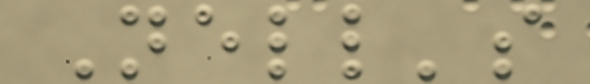Nell's
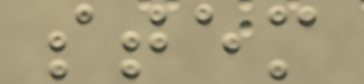stem
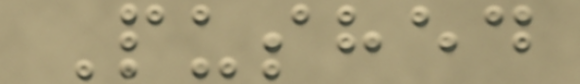Pushed
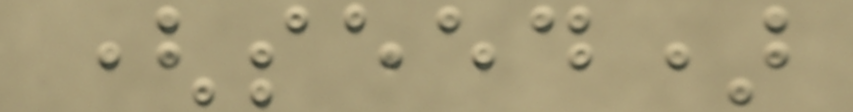(seed)
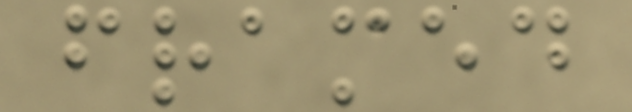framed
